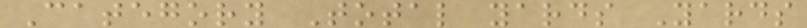Category Total yards Yards
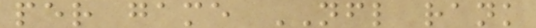per game NFL rank
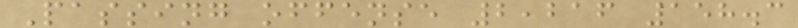Passing offense 2,216 158.3
